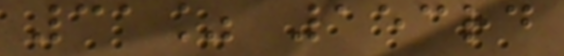31% 153rd
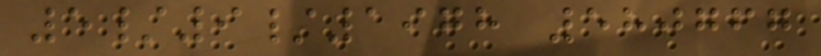5/9/1978 580767
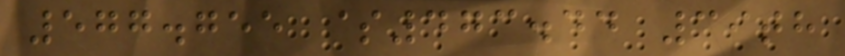577.755 $473.44 39th
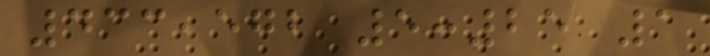433,572 5:25 1
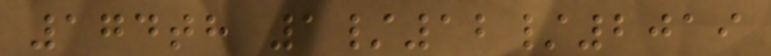174th 1/12/2019
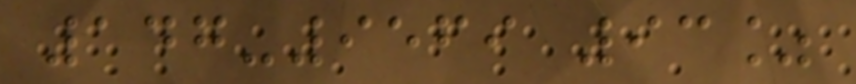147-9569 93%
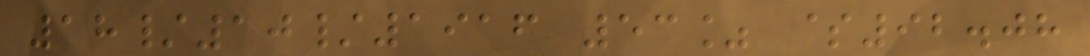18/10/1916 53% $92.08
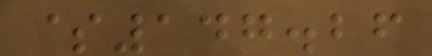$147.26
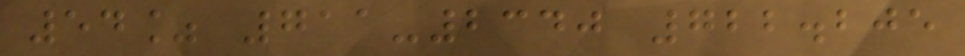54% 711-2340 722.205
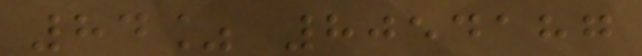84% 8054187
